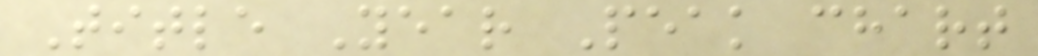Title Year Peak chart
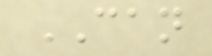CAN
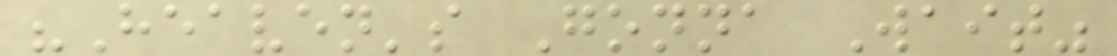"Heaven's Gonna Wait"
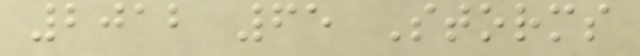2012 65 Storms
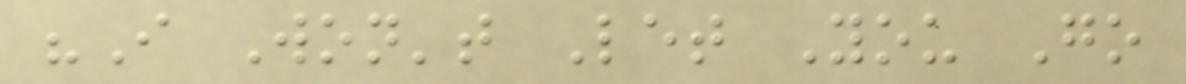"I Won't Let You Go
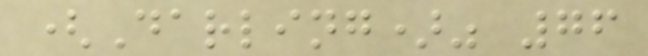(Darling)" 76
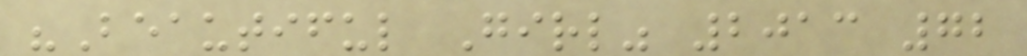"Beautiful Girl" 2013 72
